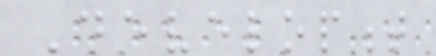Development
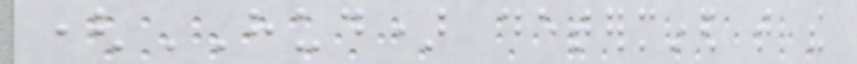(HUD) determined that the
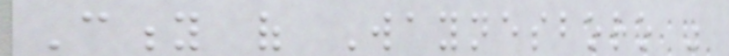City of Waynesboro was
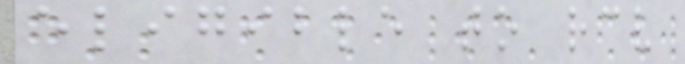eligible to receive
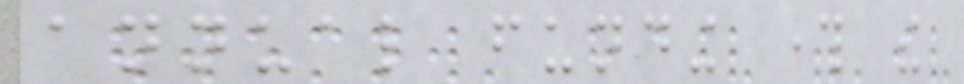annual funding through the
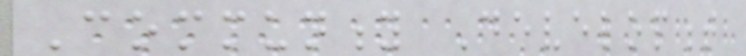Community Development
